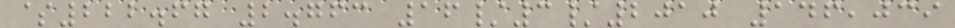$222.67 2.763 16/3/2010 146,039
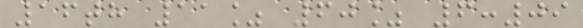16th 11% 60% 6:09
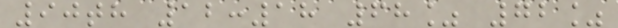90th 12:18 68% 72%
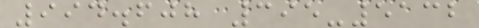994.608 395-5132
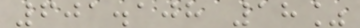601.108 18%
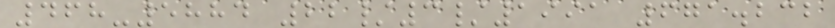468-5884 22/3/1991 671.232
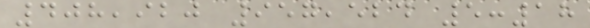408,920 957,524 5:18
